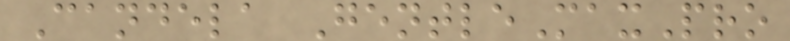Candela GentleMaxPro
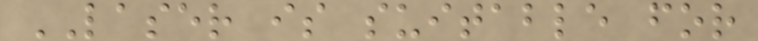LASER is suitable for
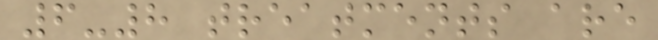6-8 treatments are
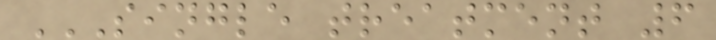SINGLE TREATMENT 6
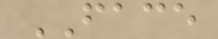FACE
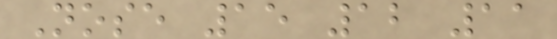Nose 15 12 11
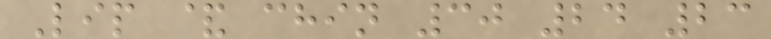Lip & chin 30 24 23
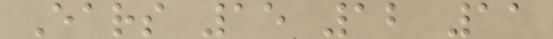Ears 15 12 11
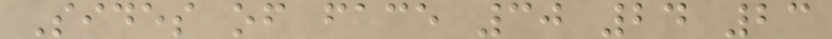Sides of face 30 24 23
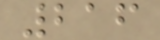216
